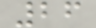26
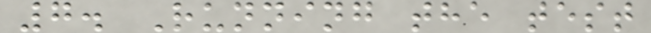7. Running the test
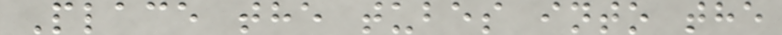Place the tubes into the
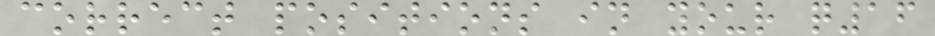correct positions in your q16
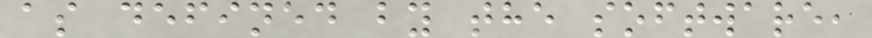as defined by the software,
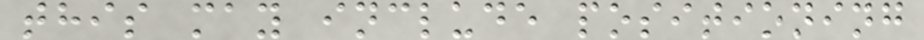this may include positioning
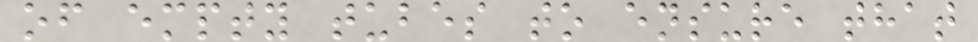of empty tubes to ensure that
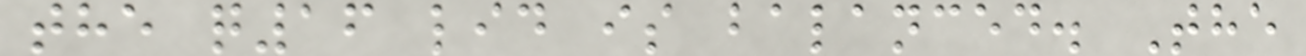the q16 lid is balanced. The
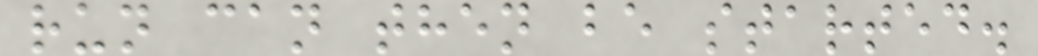run can then be started.
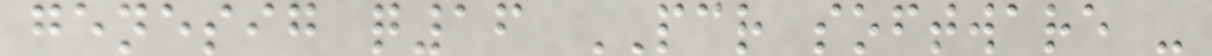genesig q16 PCR software -
